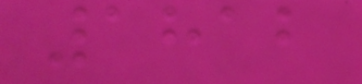1812
